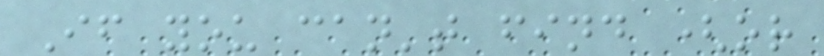If you can't find (or
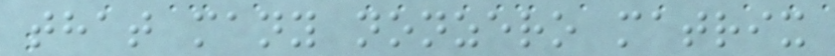that many nonzero matrix
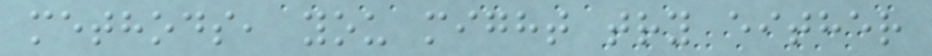methods, you might try either
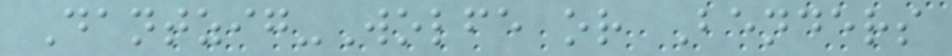Dantzig-Wolfe or Benders
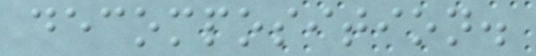decomposition.
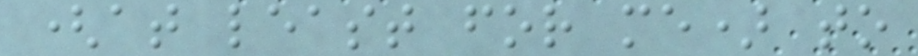(at least for me) to
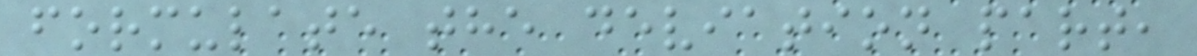formulate the deviation part,
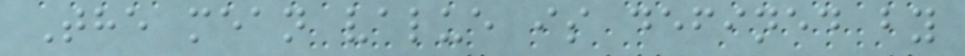The mean value is defined by
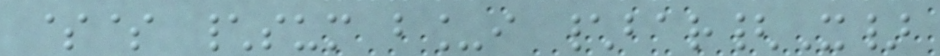$$ \sum b_i \bar{X}
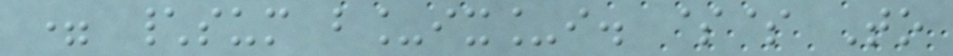= \sum b_ix_i. $$ To
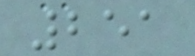251
